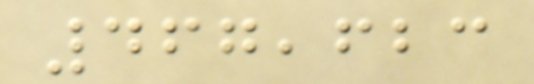467,623
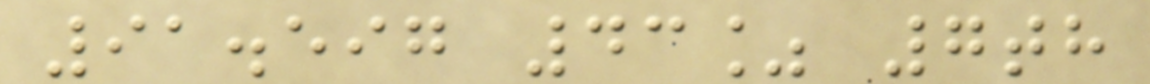91.597 43% 7th
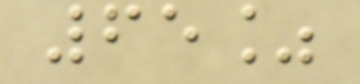65%
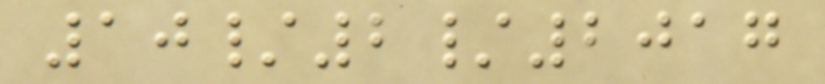10/2/2017
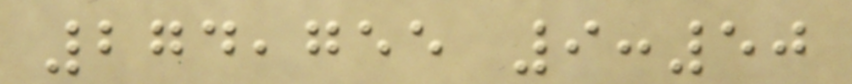274,755 9:50
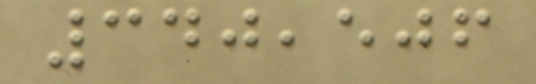340,506
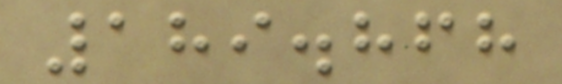189.868
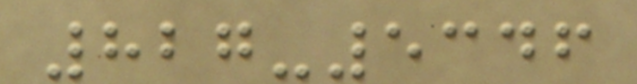827-5346
